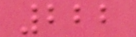222
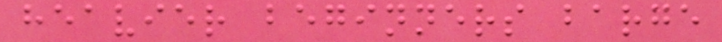heavier beginners barge
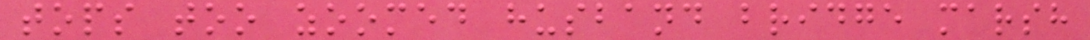tops too zoomed husband bridge marsh
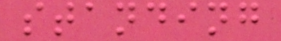standing
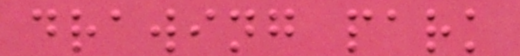drawing park
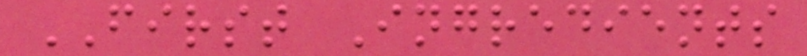FIRST Ingredients
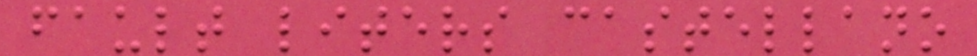fault liters castellano
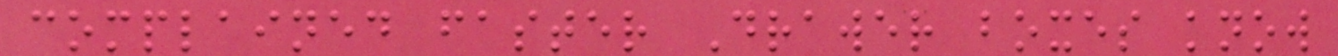complained faster Drawer boxes know
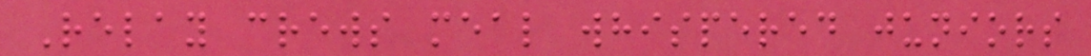Relay crews meal whispered juniors
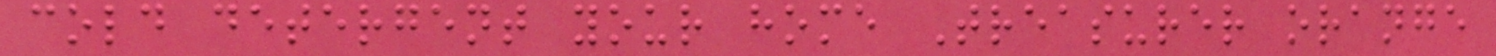cold detergent your home Treasurer orange
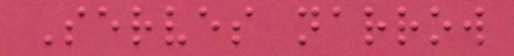Serves narrow
